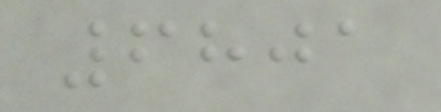6801
